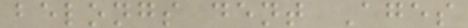belongs dent Ages
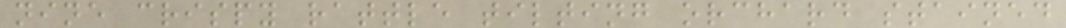nine crispy rattle tilting orchard stained
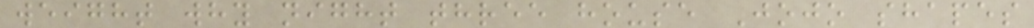weight why night three house Jojo shapes
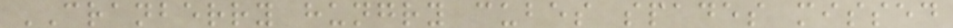CRANBERRY hungry cubes spades missed
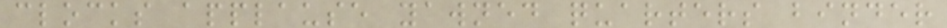clocks applause yawned quarters binder
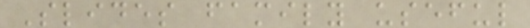Slides family useful
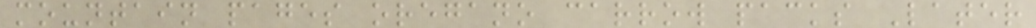mountain pages oregano carrow packs Later
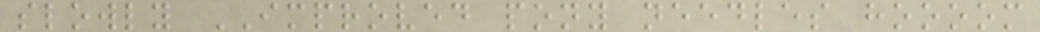slowly IMPROVED pony needles hoooom
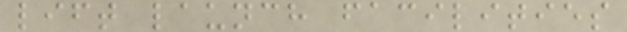lift launch facilities
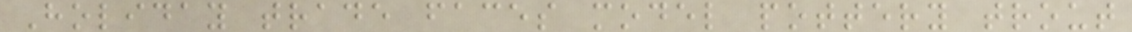Holiday trade faces model pottery trout
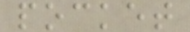pocket
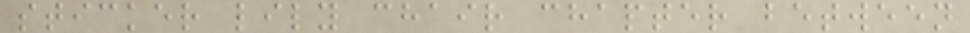sticker lily chair chapter between
